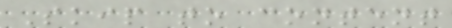Skip to content
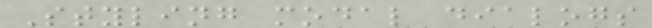Styling modal dialogs
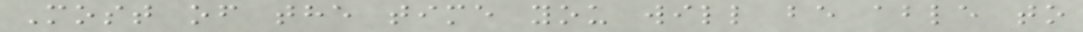Most of the time you will be able to
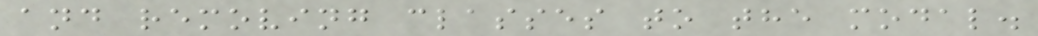and removing classes to the modal.
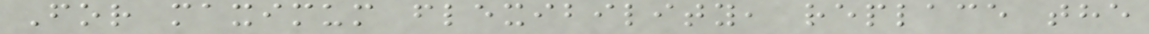For maximum flexibility, replace the
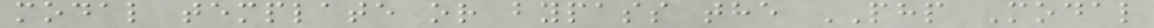modal template or bypass the PHP Modal
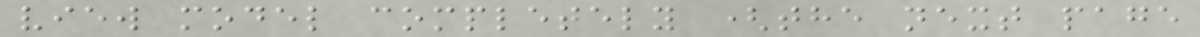view model completely (the next page
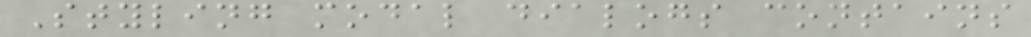Styling modal dialogs contains
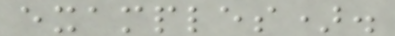examples).
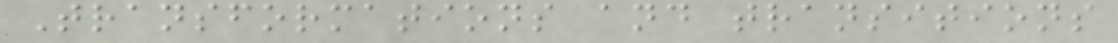Transformations and transitions
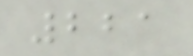221
